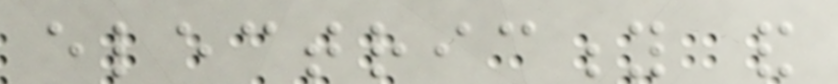electricity and
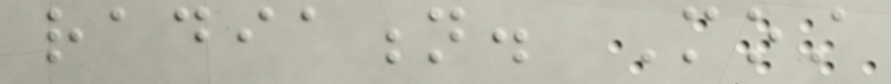radiation. Most
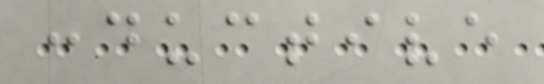conductive
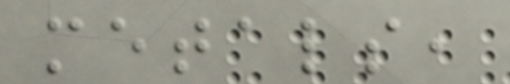metals,
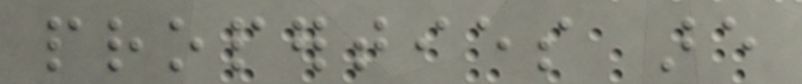properties are
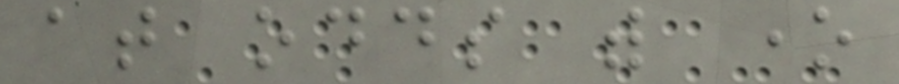at odds with one
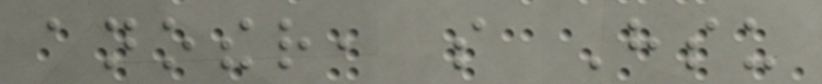another, so Hsu
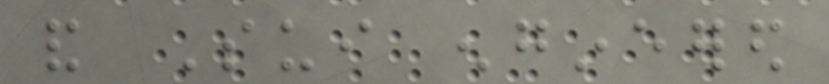and Sui engineered
